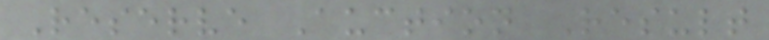Reserve Auction Result
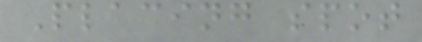Placing spot
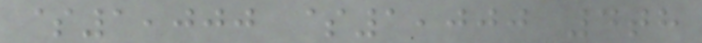$1,000 $1,000 4th
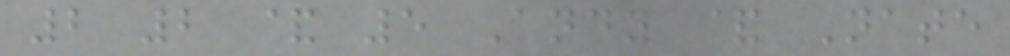2 2 & 5 Andy & Nate
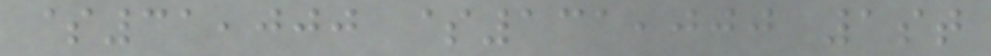$31,000 $131,000 1st
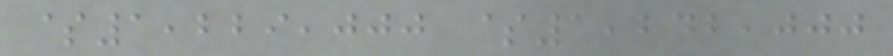$1,229,000 $1,242,000
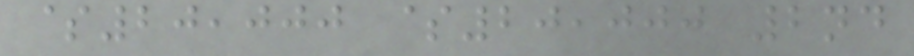$20,000 $20,000 2nd
